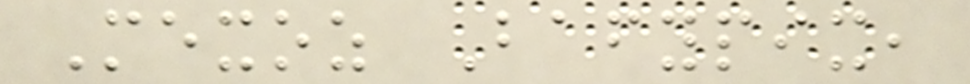Mexoz Bafypix,
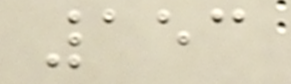153
